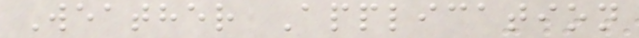Weather Application
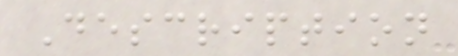Description
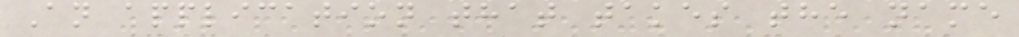An application that takes the name
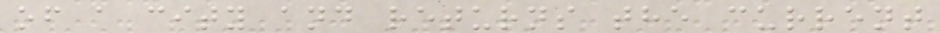of a city and returns the current
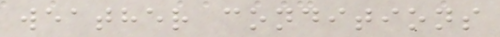weather conditions
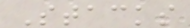Stacks
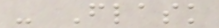- Flask
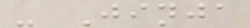- Jinja
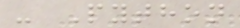- Python
